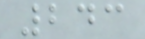243
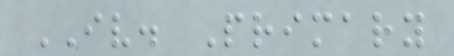IV. Primary
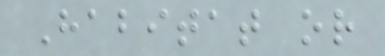Habitat or
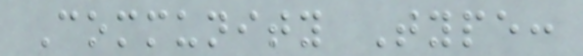Community Type:
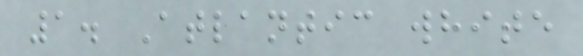1. Atlantic white
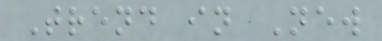Trend in New
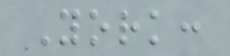York:
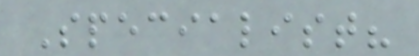Specialist?
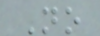No
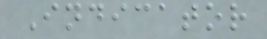Indicator
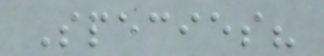Species?
